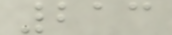213
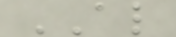AL
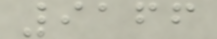9166
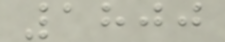1800
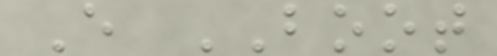E BOOT
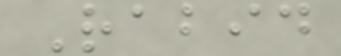Rabid
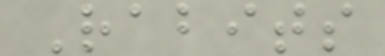Rabits
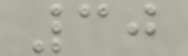30
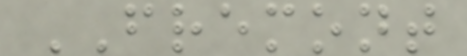FREMONT
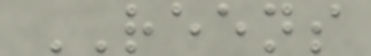REENS
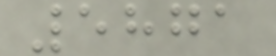5871
